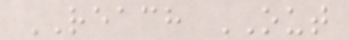REACH OUT
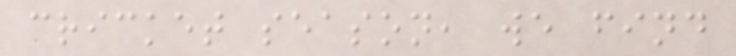cricket season, we find
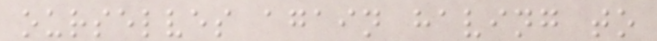ourselves again having to
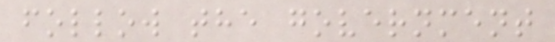follow the government
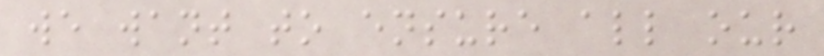we want to ensure all our
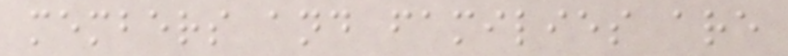members and families are
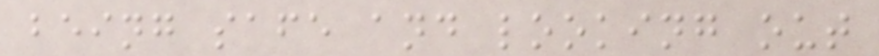being safe and looking out
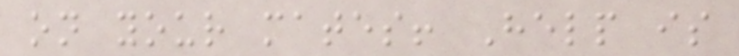on your mates! Help is
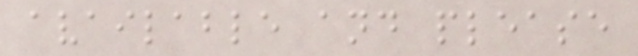available and please
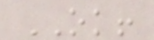OK!
